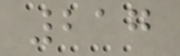217
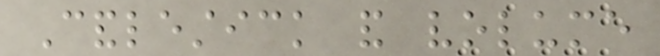Candlestick and volume
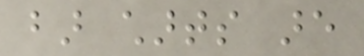bar charts are
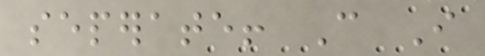seperate! Can I
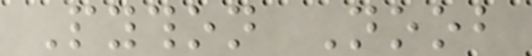Python Noob
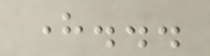here...
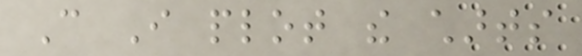Can I plot the charts
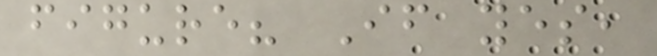figure? If yes,
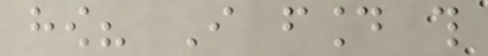how? I found this
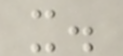it.
